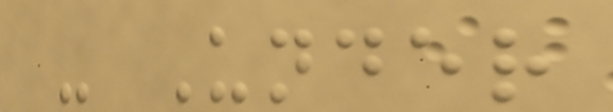- Under
